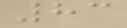83
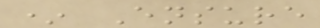* Ensure
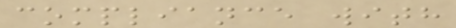compliance with
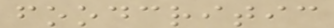foodcritic
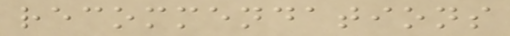recommendations
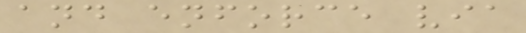and enforce via
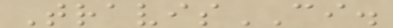TravisCI.
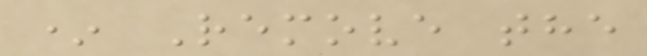* Remove the
